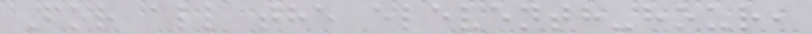For all the eleventh-hour,
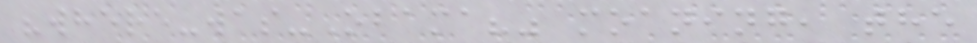"where-was-Obama?" moaning, the
